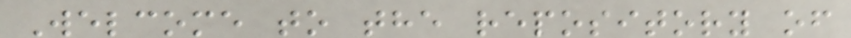Welcome to the repository of
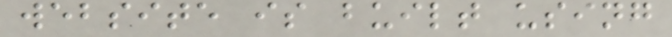website is built using
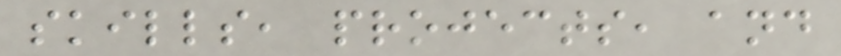skills, projects, and
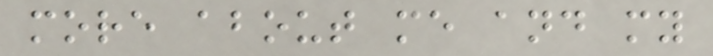more about me and my
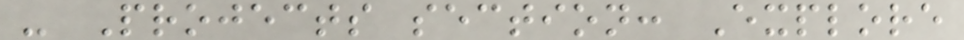- Projects section: Explore
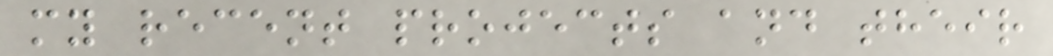my recent projects and their
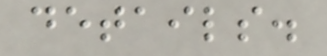details.
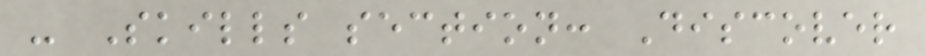- Skills section: Discover
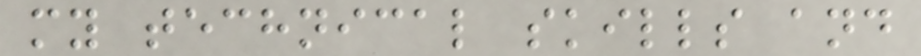my technical skills and
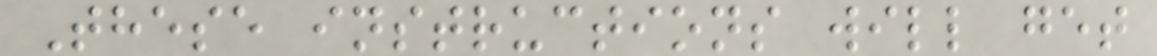These instructions will get
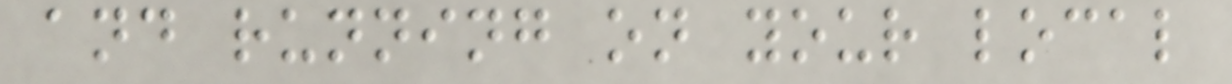and running on your local
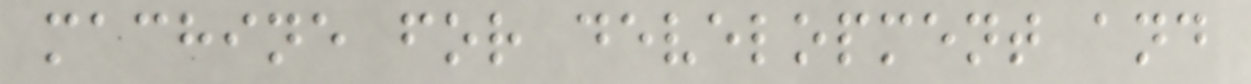machine for development and
